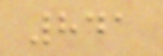841
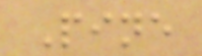Pine
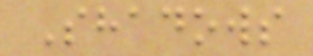Shadows
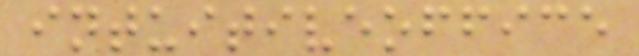intuitiveoffice
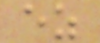ez
